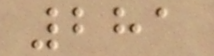281
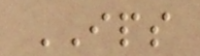IPS
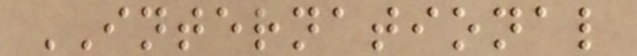INTERNATIONAL
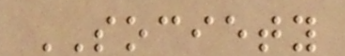SOCIETY
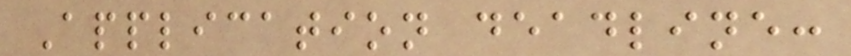Application deadline:
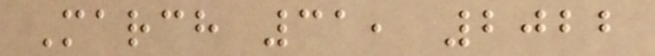March 31, 2022
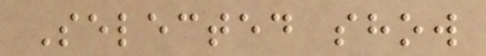Selected show
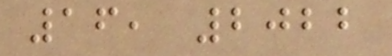16, 2022
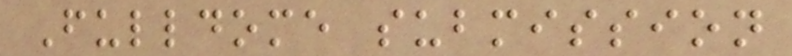Fulldome submission
